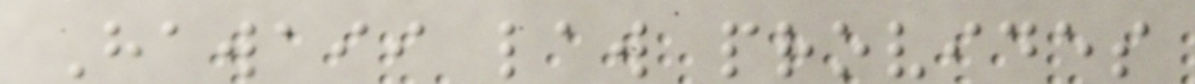Hawaii law provides
